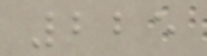225
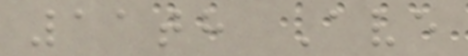11th Ave
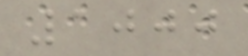1000
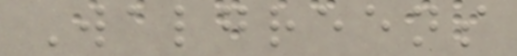Walgreens
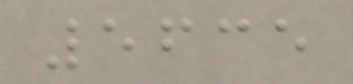5635
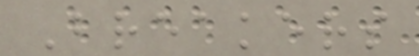Breakers
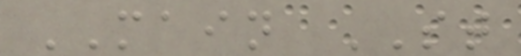MAIN ST
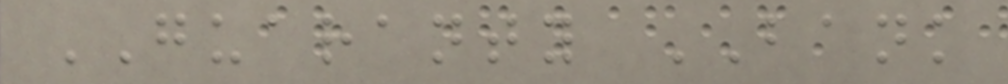GUARANTY BANK
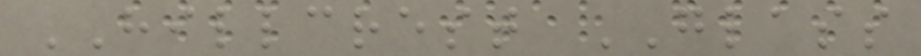HILLCREST GLASS
